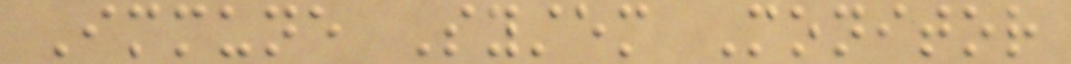Immune System Monitor
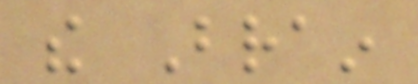the Brain
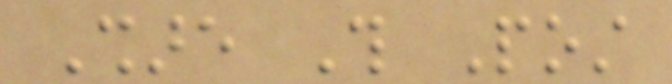Share This Post
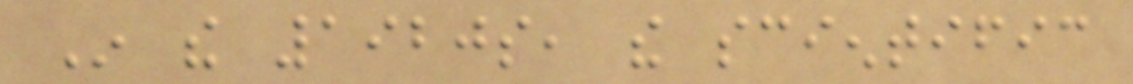In the 1920s, the scientific
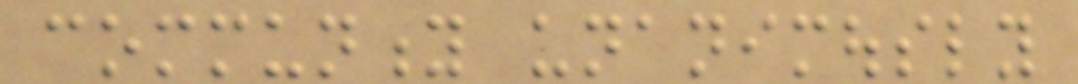community unanimously
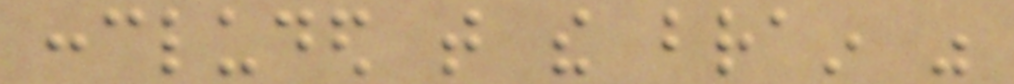concluded that the brain was
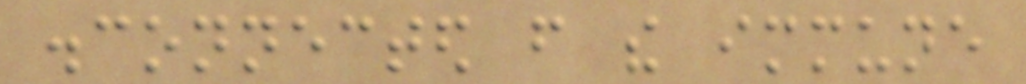disconnected from the immune
